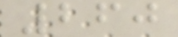260
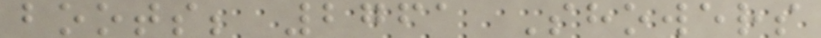boots; 2761 Showers
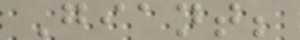Giant;
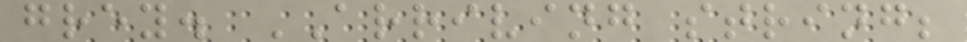grey. ARRIVING string;
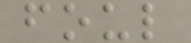foul
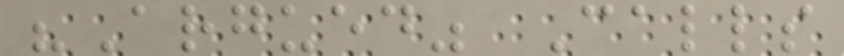"Argued" Calls
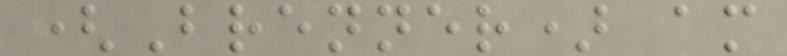(Brenner) am
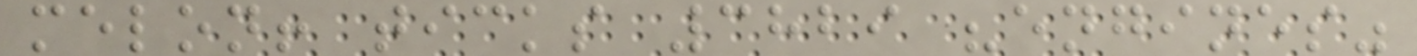melon! ticks 3829 "engines"
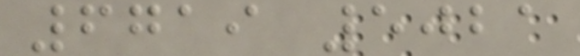6719 5021
